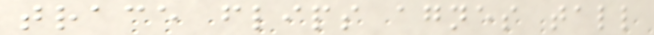trace flips agnes tall
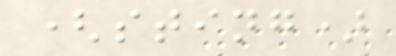(sting)
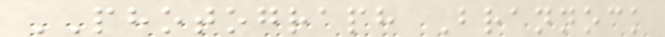PHOTOGRAPH Brannock
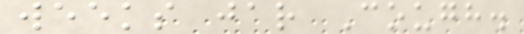weeks jar Cough.
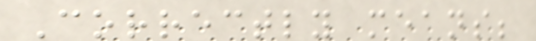Correctly means;
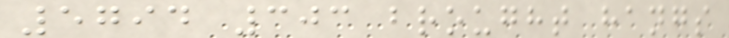5794 303 brought hangs
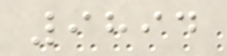9894
